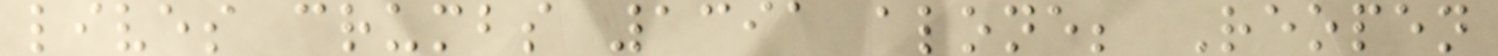lives crumbs 1391 alone; Reopen
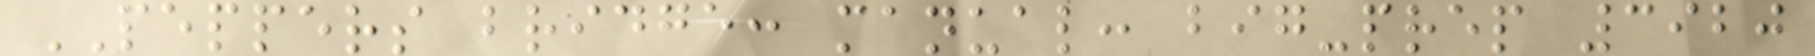PEPPERS bridge: manual: big-prep 3920
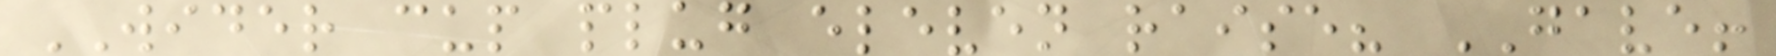WIDER cup plug eleven raise? GAVE!
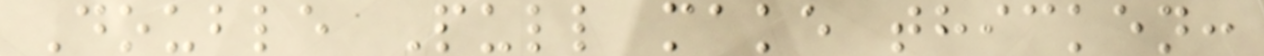Double Pull make thicken:
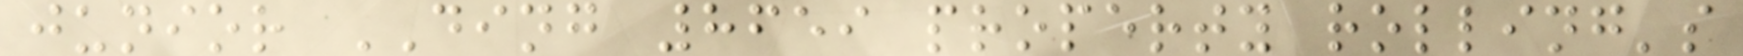junior DING 8659 property rolling's
